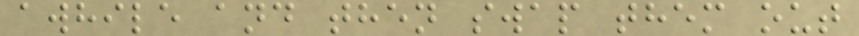awhile and then swap them out
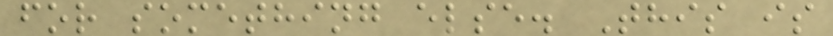for something else. This is
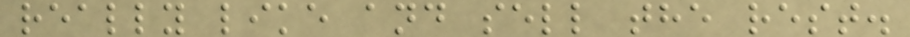really like and sell the rest.
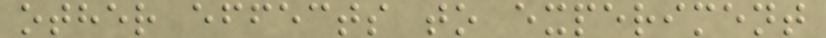other effects to experiment
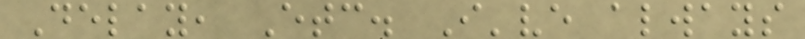Delay, Etc. I've always
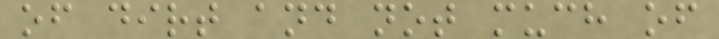of dirt and not much of
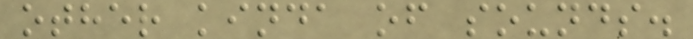other kinda of sounds.
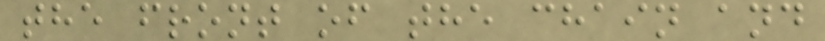the front of the chain and
